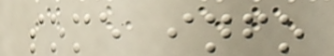some info
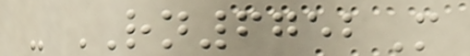- RN6752M
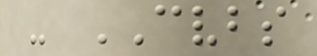- CVBS
